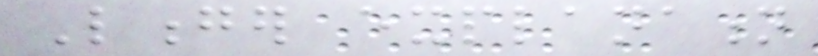Longer explanation
